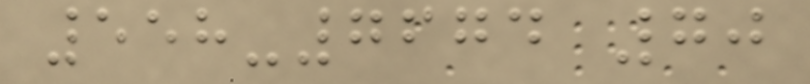558-7674 70
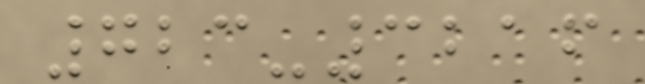723-3216
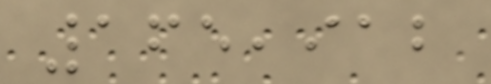165,912
